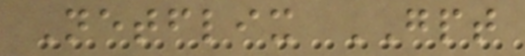Netflix GPT
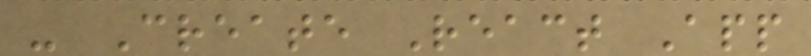- Create React App
